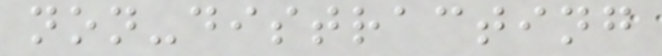non-distracting
